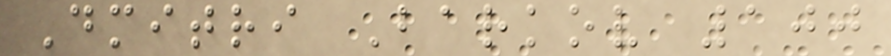Dmitri Barkov 100
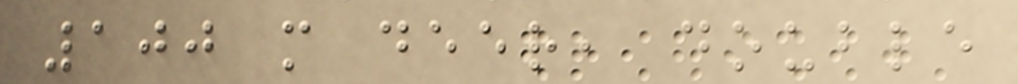100 m deer, double
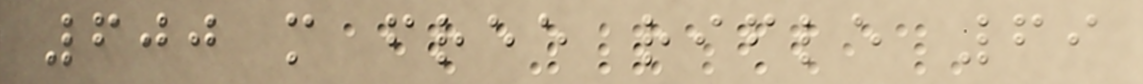600 m free rifle 69
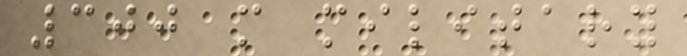300 m military
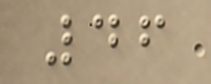46
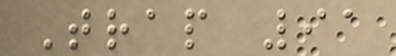Trap 91
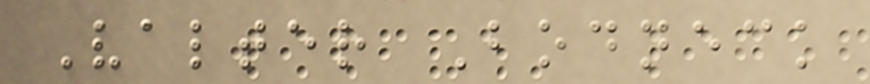Valter Bodneck
